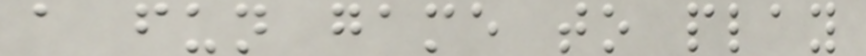a fun game to play
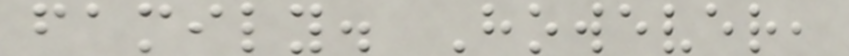family. However,
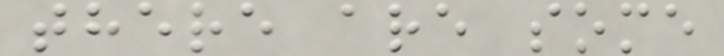there are some
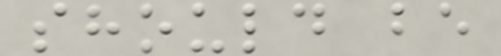should be
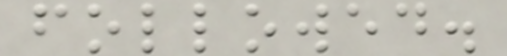followed.
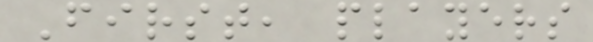First, players
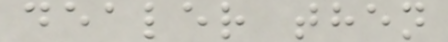dealer then
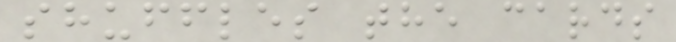shuffles the cards
